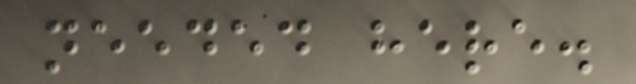needed here.
